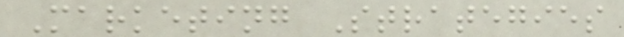Marketing Strategies
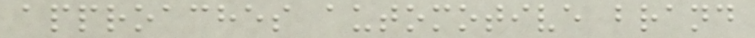approaches automotive brand
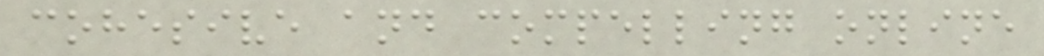cohesive and compelling online
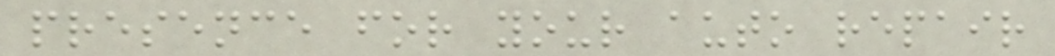presence for your auto repair
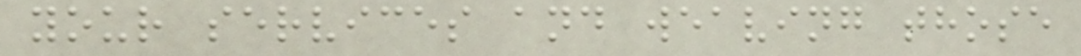your services and weaving those
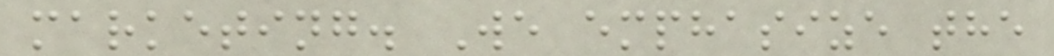marketing. We emphasize the
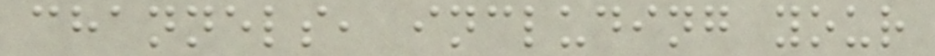channels, including your
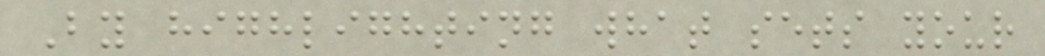By highlighting what sets your
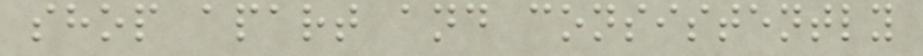shop apart and consistently
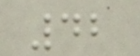42
